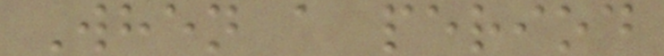When a period
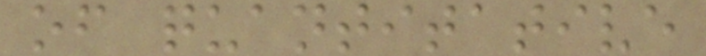of quantitative
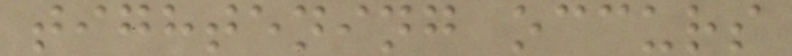tightening occurs
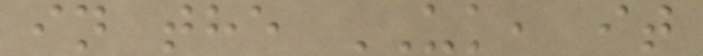in the UK, it
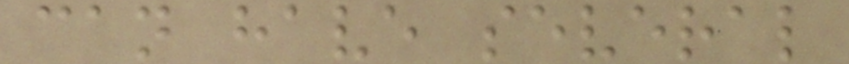can have several
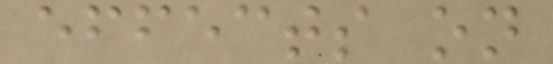effects on
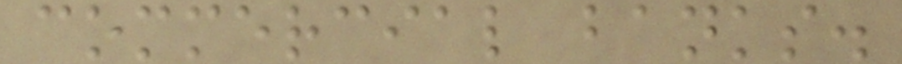commercial banks.
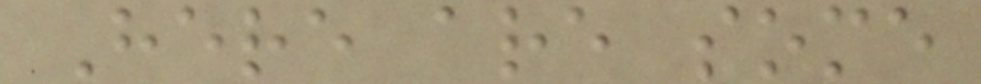Here are some
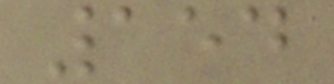154
